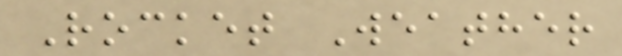Rocket Weather
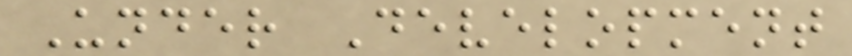Under Development
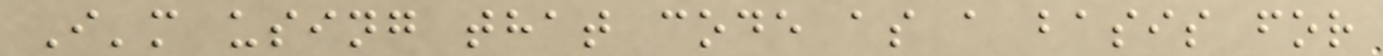I'm using that code as a basis for
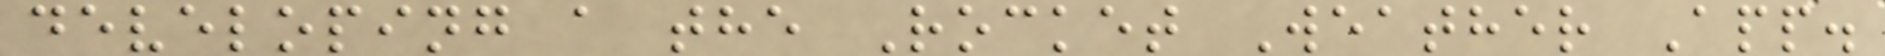developing a the Rocket Weather App.
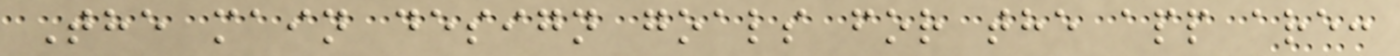The main design goals for the app are:
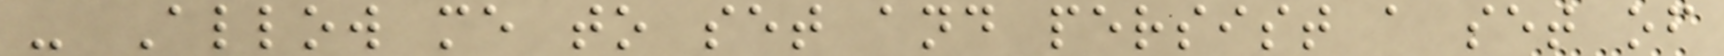- Allow me to set and persist a set of
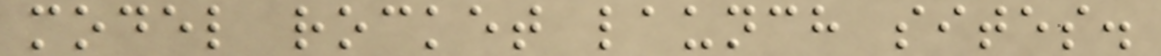model rocket launch sites.
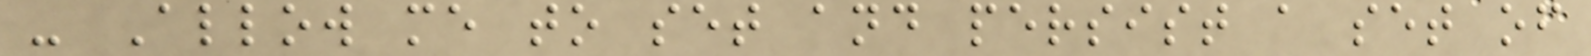- Allow me to set and persist a set of
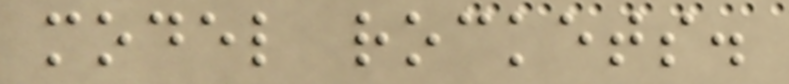model rockets.
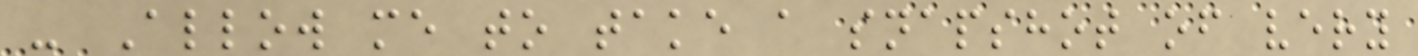- Allow me to take a snapshot of very
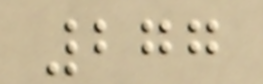277
